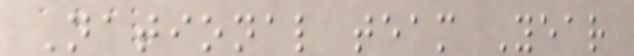National team Year
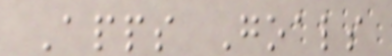Apps Goals
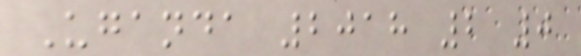Uganda 2018 2 0
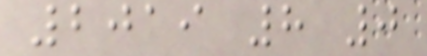2019 8 0
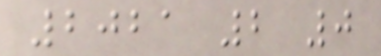2021 2 0
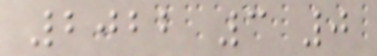2022 3 0
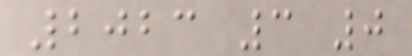2023 3 0
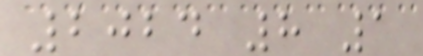2024 8 1
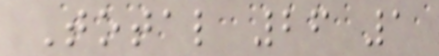Total 26 1
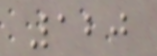120
